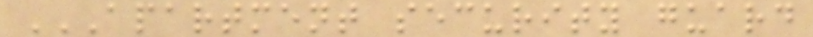APARTMENT SECURITY GUARD
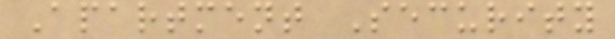Apartment Security
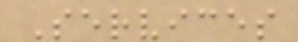Services
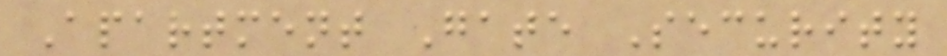Apartment Gate Security
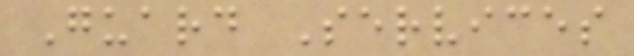Guard Services
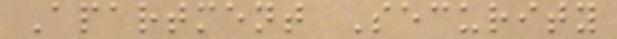Apartment Security
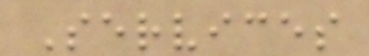Services
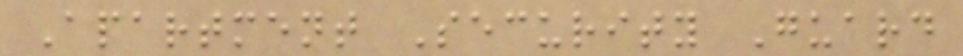Apartment Security Guard
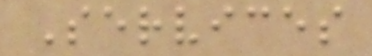Services
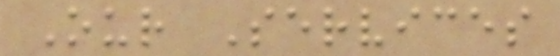Our Services
